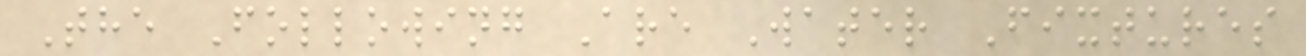The Following Are Water Fixtures
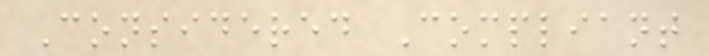Considered Compliant
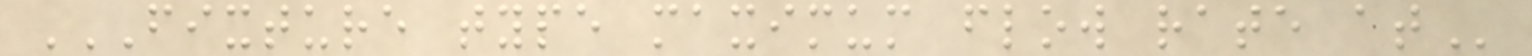FIXTURE TYPE MAXIMUM FLOW RATE AT
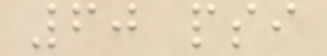60 psi
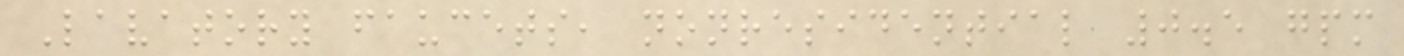Lavatory faucets, nonresidential 0.5 gpm
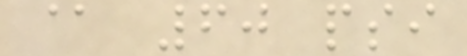@ 60 psi
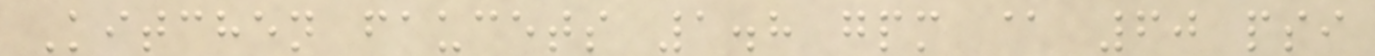Kitchen faucets 1.8 gpm @ 60 psi
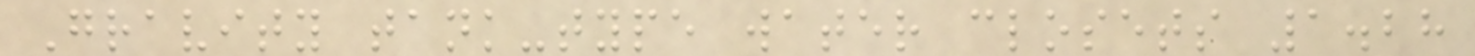Gravity tank-type water closets 1.28
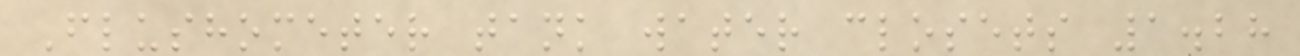Flushometer tank water closets 1.28
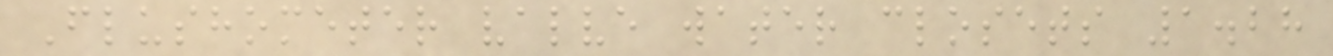Flushometer valve water closets 1.28
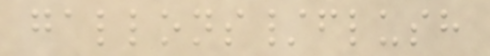gallons/flush
